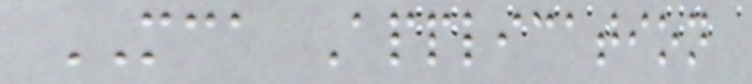MCA Application
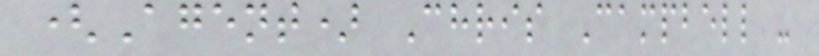(Agent) Chris Campbell -
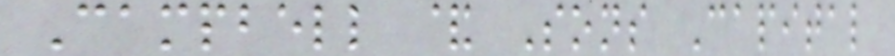Campbell & Sons Capital
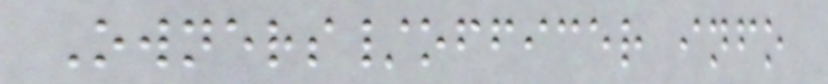Owners/officer info
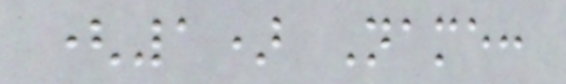(1) Name:
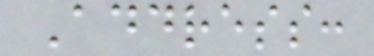Address:
